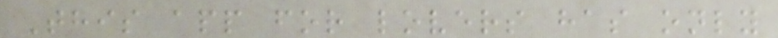This app for lovers has only
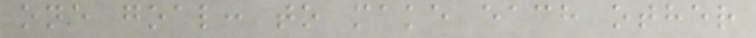one goal: to make each other
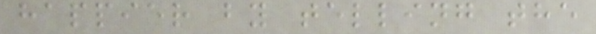happier by telling the
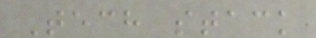Tech stack
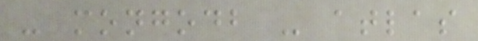- mongodb - atlas
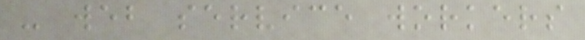- web service workers
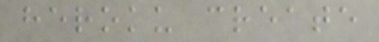heroku create
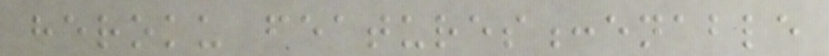heroku features:enable
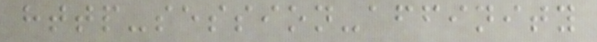http-session-affinity
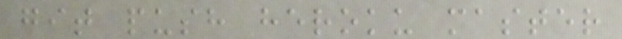git push heroku master
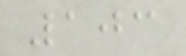103
